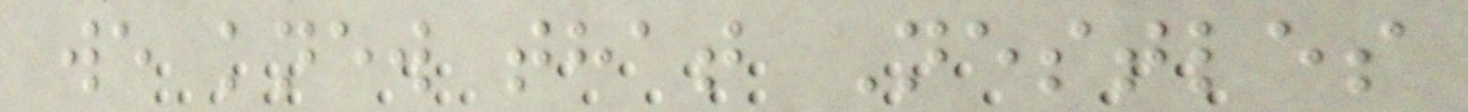we knew that Nestles
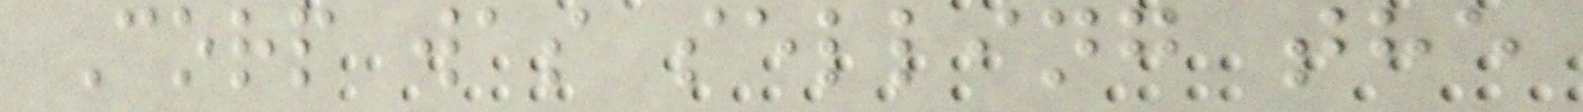Corp was selling the
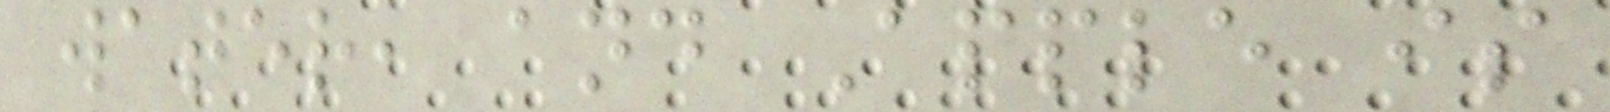water, and Apple is
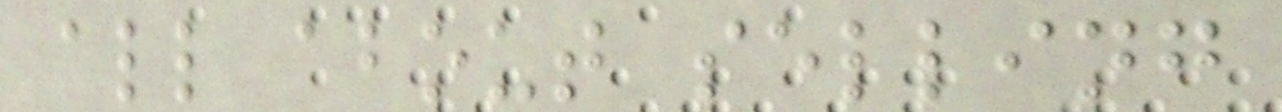all about selling
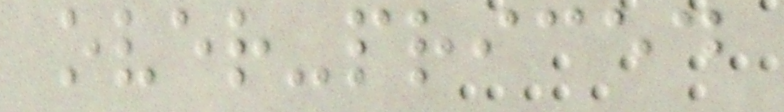over-priced
